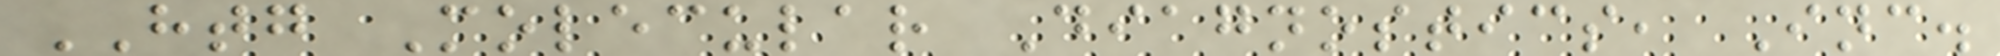HTG Molecular Diagnostics, Inc.
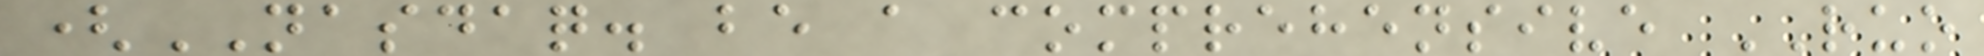(NASDAQ. be a comprehensive RUO
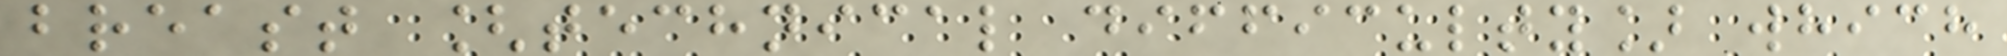breast [technical difficulty] which
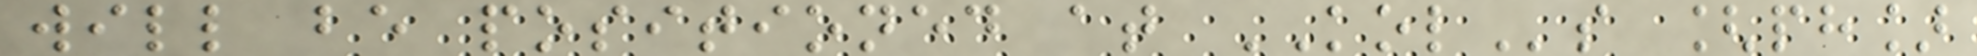will be positioned at KOLs [ph]
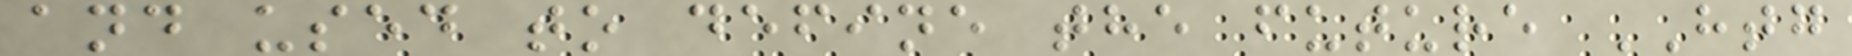and used to define the future HTG
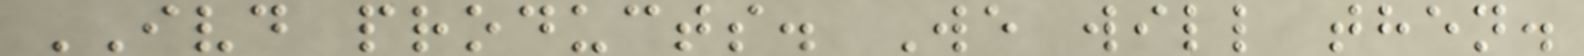IVD products. We will then.
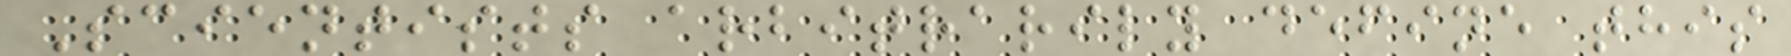Scientists arbitrarily define this
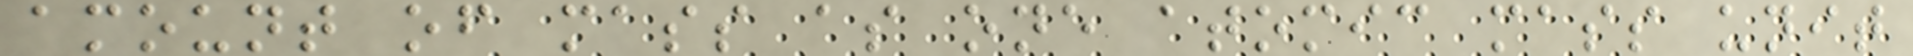amount of mass as one atomic mass unit
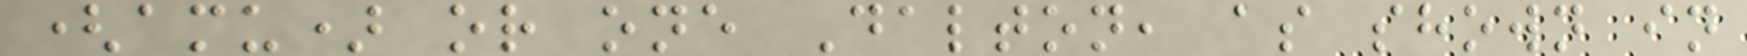(amu) or one Dalton, as shown in
